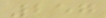257
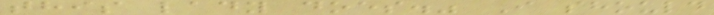this lady does." I should
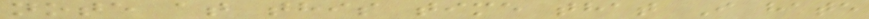note at this time that I hate
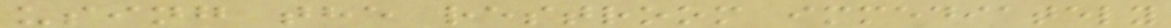using the restroom immediately
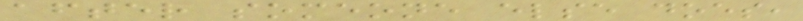after someone else does,
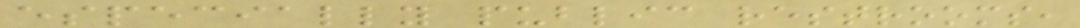especially public restrooms,
